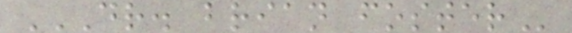DR. BRIAN FOSTER
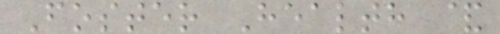Foster Health &
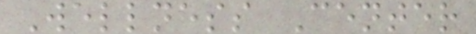Wellness Center
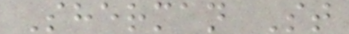Sherman St
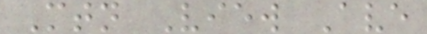Mtn View Ave
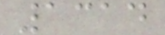1314
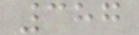387
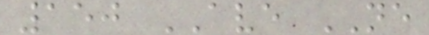150 AVE NE
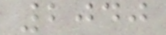2040
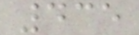435
